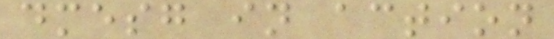dmesg in action
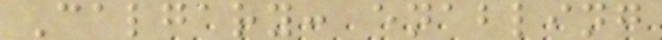Calgary: enabling
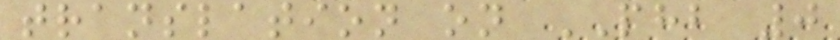translation on PHB 0
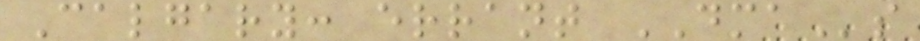Calgary: errant DMAs
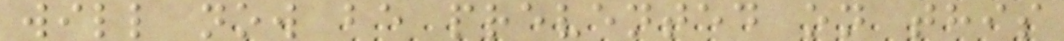will now be prevented on this
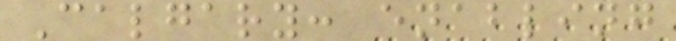Calgary: enabling
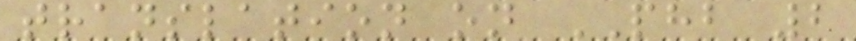translation on PHB 2
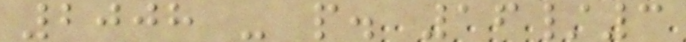2008 - p. 16/3
